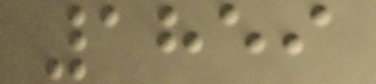1859
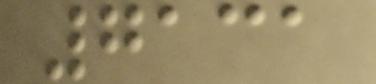7131
